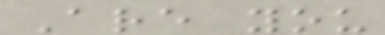Are you
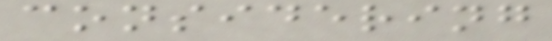considering
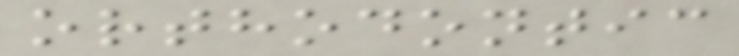orthodontic
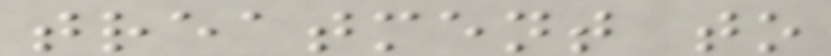treatment to
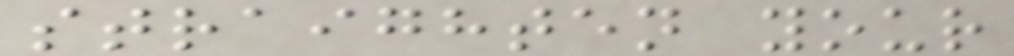straighten your
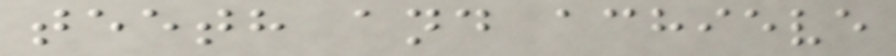teeth and achieve
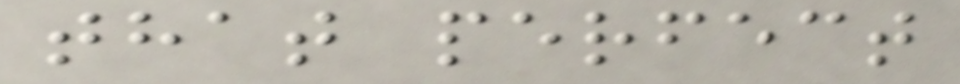that perfect
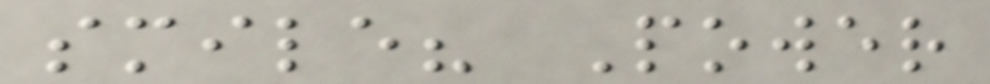smile? Power
